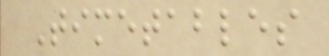Timetables
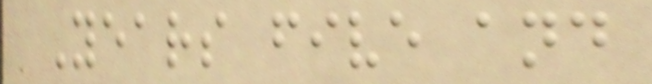Years five and
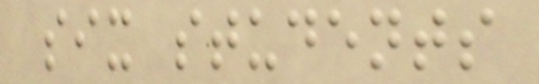six students
